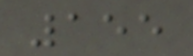155
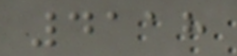4118
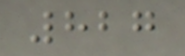827
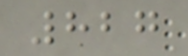827
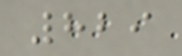829
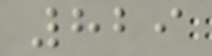829
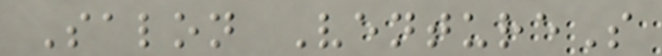Salon VentureS
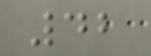42
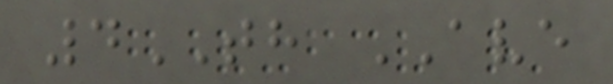4TH AVE
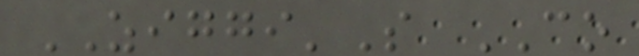ZIGGI'S CO
